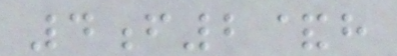4f2&h
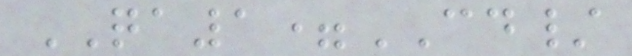QA1=CD/
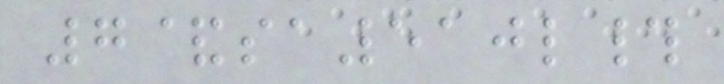7&sa510l#
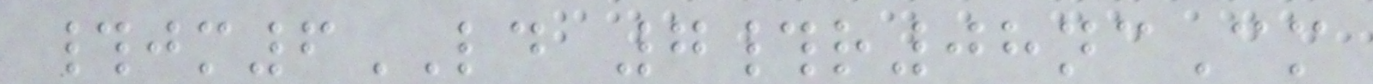#jm6LD 7#r08ncCm
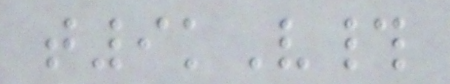t9kV#
